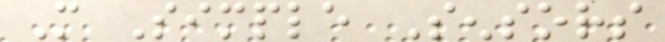More Simple Sensors
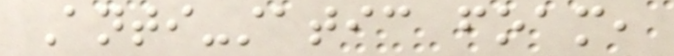Anti-static foam,
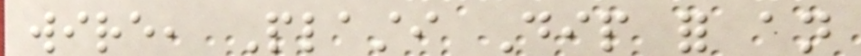wire, Plasti Dip for an
